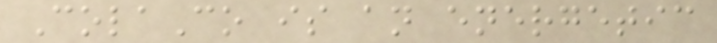ColaCo is an energetic
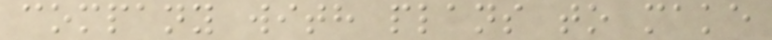company with plans to make
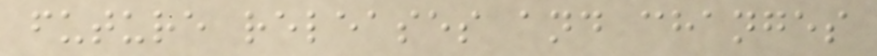future releases and changes
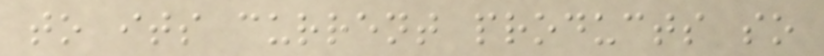to its current products so
